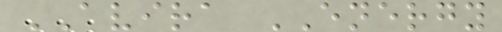AVIRA ENERGY
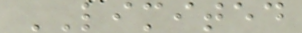LIMITED
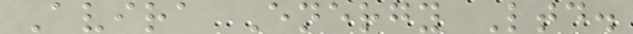Avira Energy Ltd.
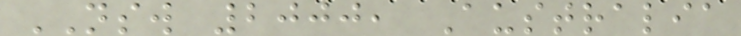NSW 2000, Australia
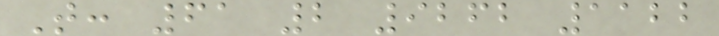T: 61 2 9262 1122
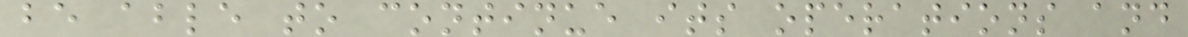be able to continue its operations and
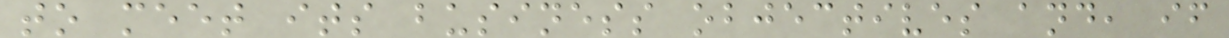to meet its business objectives and, if
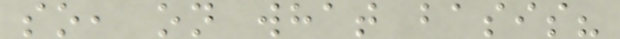so, on what basis?
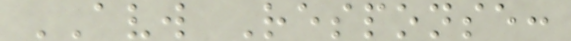AVW Response:
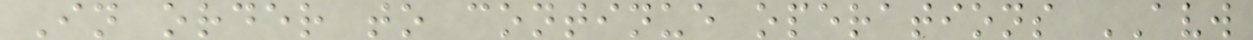In order to continue operations AVW
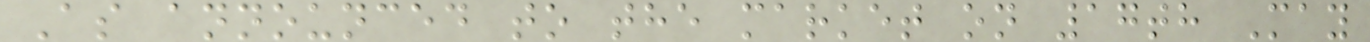As announced to the market on 17th May
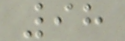98
